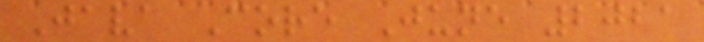Java Core June 2021
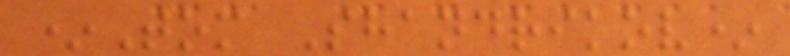*Tom Shandrikov*
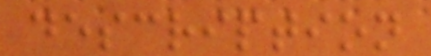description
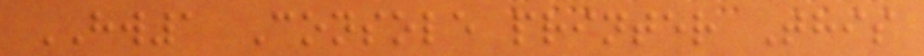HW1 Console printer This
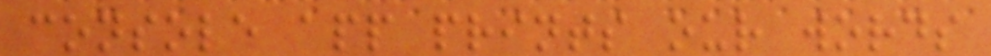console app prints our words
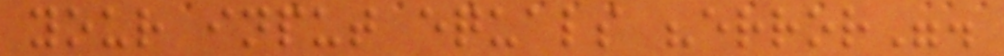your input equals "error".
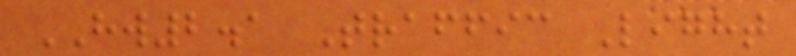HW2.1 Traffic Light
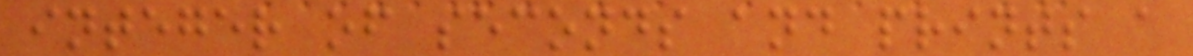integer of seconds and prints a
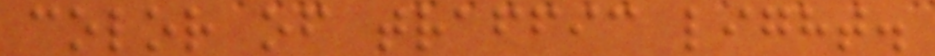color of traffic light.
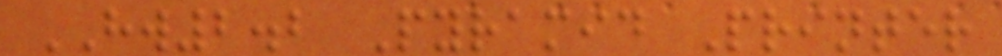HW2.2 Pyramid Printer
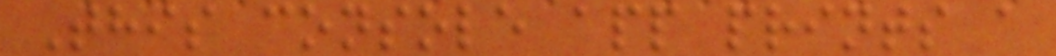This console app prints a
